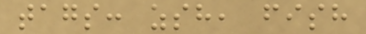tags: zsh, fish
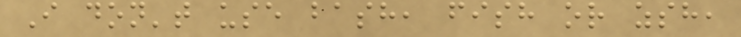I don't use bash, fish or zsh,
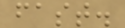fast.
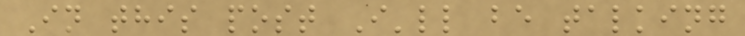In this post I'll be talking
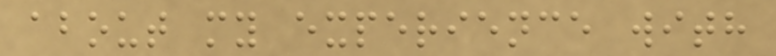about my experience with
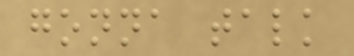gonna talk
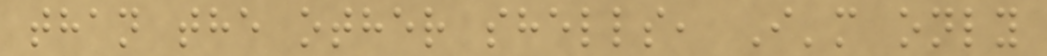than the other shells, I'm only
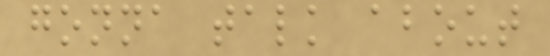gonna talk about
